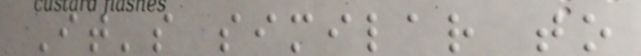It's similar to
